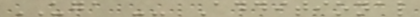UGA -- Additional
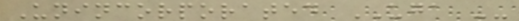Unincorporated UGA --
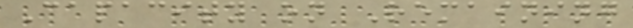Capacity on Remaining
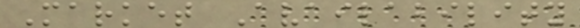Market Availability
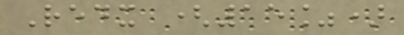Redx (15%)
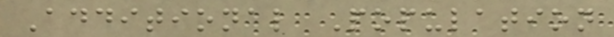Additional Population
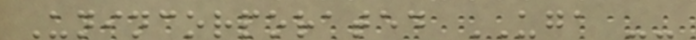Unincorporated UGA --
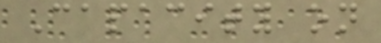Capacity on
